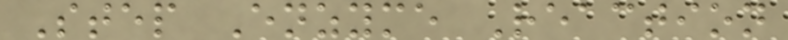Step Enzyme Reaction
